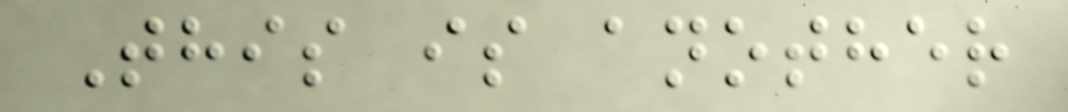This is another
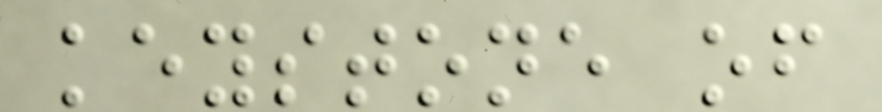keystone of
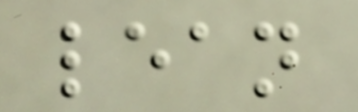lean
